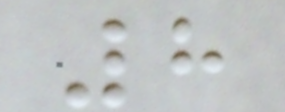8
